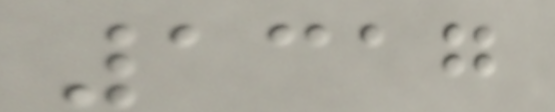1317
